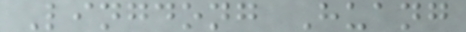Lingdong Huang
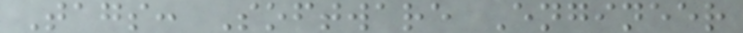Tags: Software Engineer
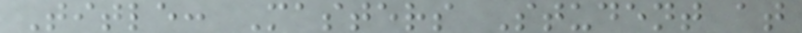Title: Masters Student at
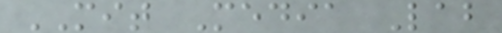MIT Media Lab
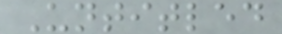Untitled
